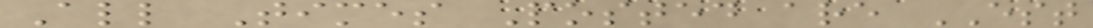All Times Posted are EST
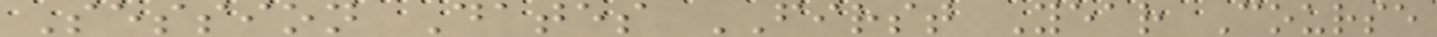Session Dates FIRST Year Course
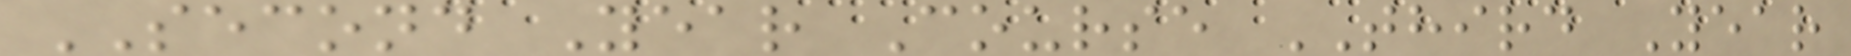SECOND Year Course THIRD Year
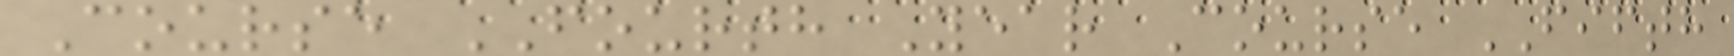Course FOURTH Year Course FIFTH
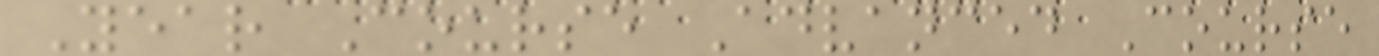Year Course Advanced Course
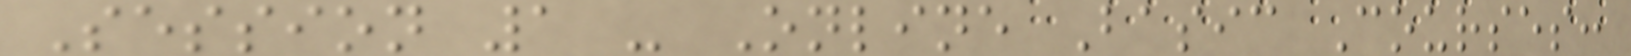Session 1 - Online Basic Courses:
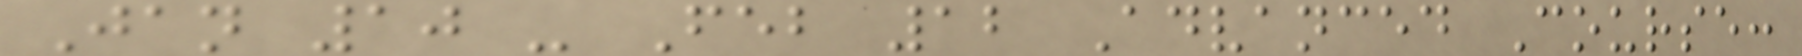Jan 10 - Feb 12 Advanced Course:
